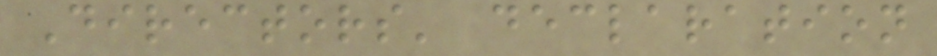Directors' declaration
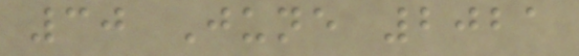30 June 2021
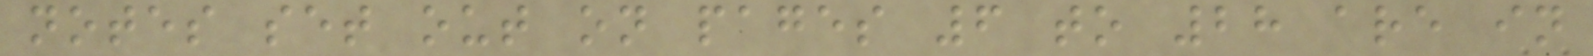notes set out on pages 6 to 28 are in
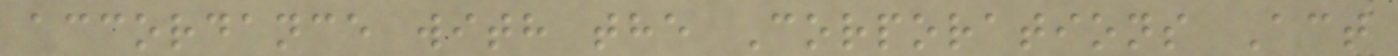accordance with the Corporations Act
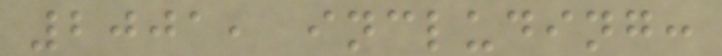2001, including:
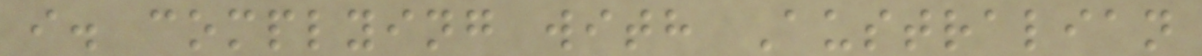i. complying with Australian
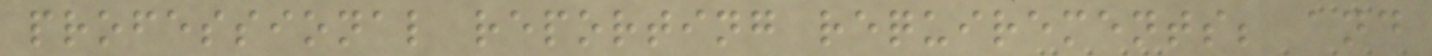professional reporting requirements; and
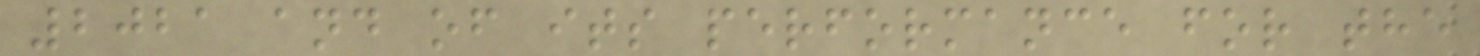2021 and of its performance for the
